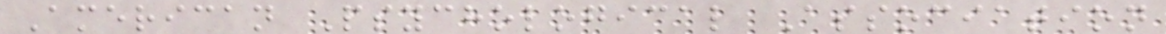American Psychological Association
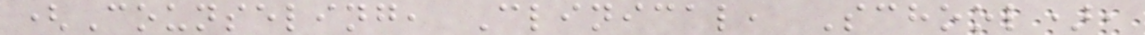(Counseling, Clinical, School),
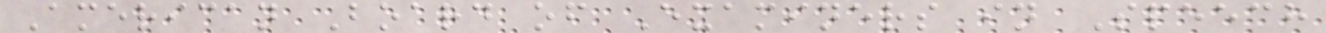American Board of Examiners in Speech
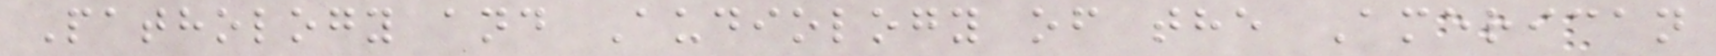Pathology and Audiology of the American
